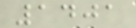1401
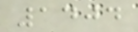1404
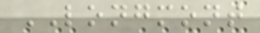LONGMONT
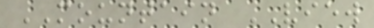MOUNTAIN VIEW
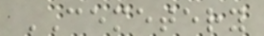CEMETERY
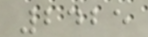2425
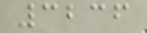3236
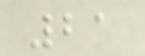21
